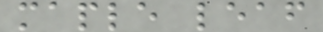maple leaf
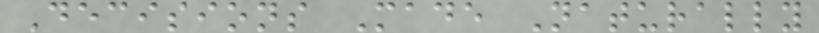Decisions Made Naturally
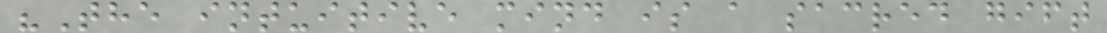"The intuitive mind is a sacred gift
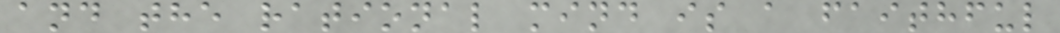and the rational mind is a faithful
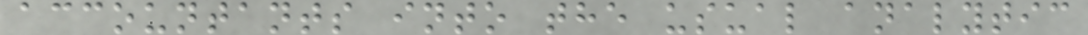accountants into the usual analytic
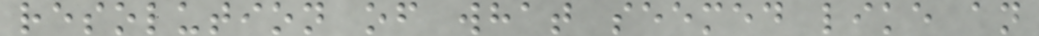resolution of what seemed like an
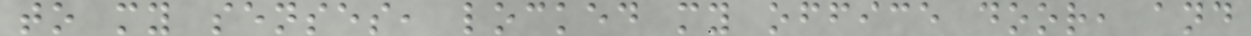to my senses, locked my office door, and
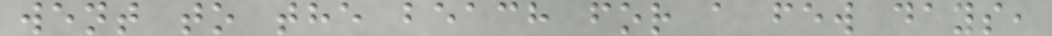went to the beach for a few days,
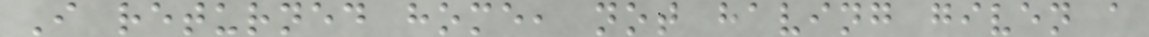I returned home, not having given a
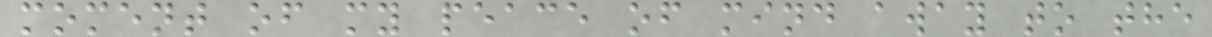moment of my peace of mind away to the
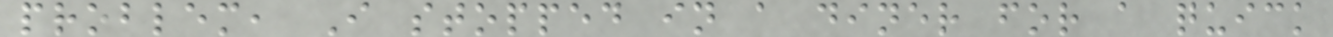problem, I stopped in a diner for a quick
